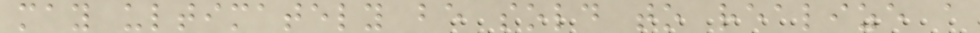may ultimately be sold to realize a
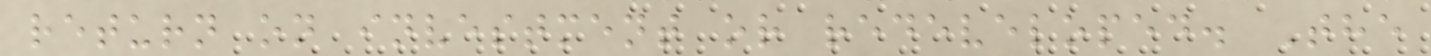return on investment or redeveloped. The
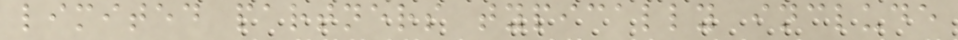limited partners typically include
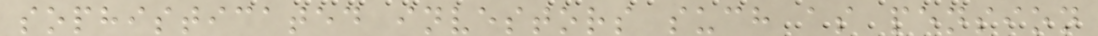sophisticated investors such as pension
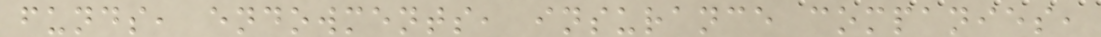funds, endowments, insurance companies,
